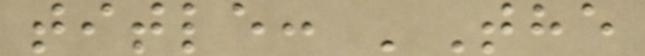title: 'The
